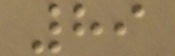89
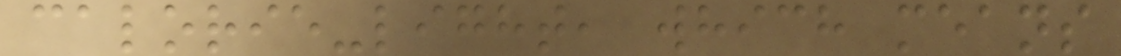calorie-light, which means
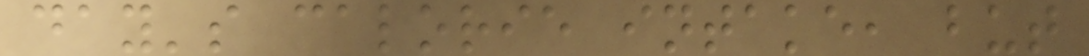day's calorie intake, but
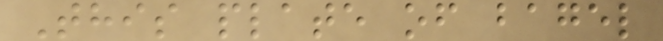This plate of bagel
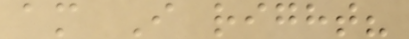am I right?
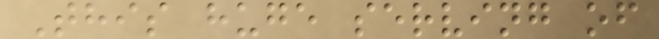This huge serving of
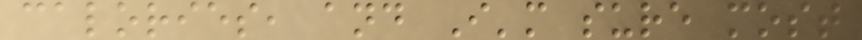calories, and I'm sure most
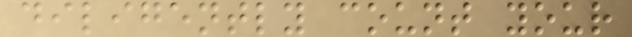diligently count your
